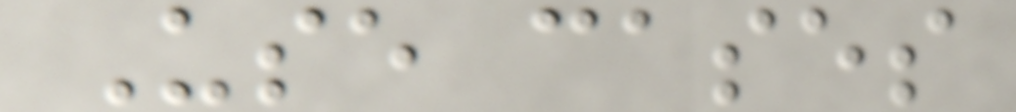Use cases
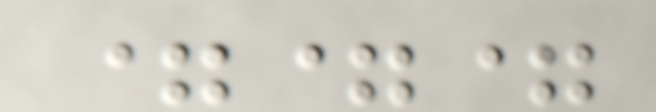===
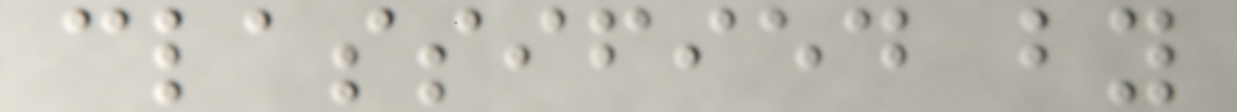classified by
